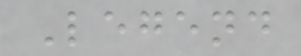Legend
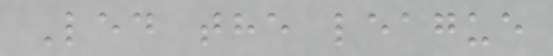Led the league
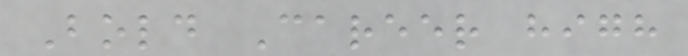Bold Career high
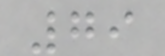79
